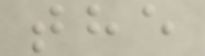the
